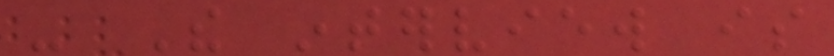- The interview is
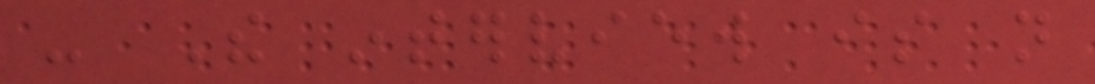- The interview is not
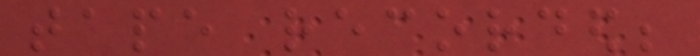tape recorded;
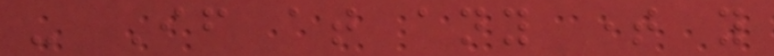- If at any time you
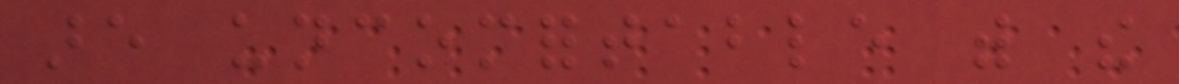are uncomfortable with the
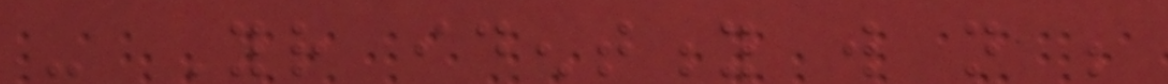- Your identity will not be
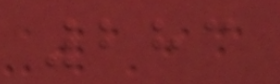283
